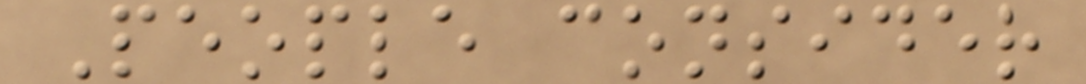People consider
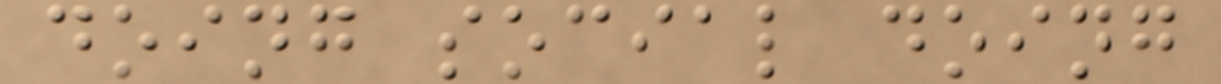doing social doing
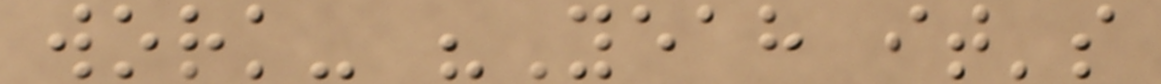work- "Yeah it's
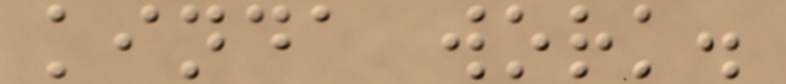kinda work.
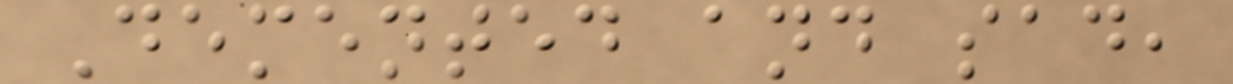Demented and sad,
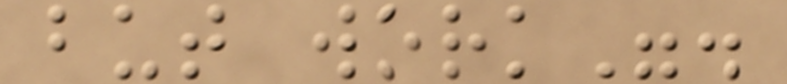but work".
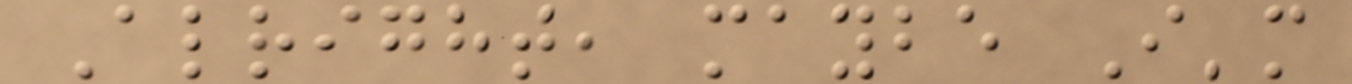Alright, maybe I'm
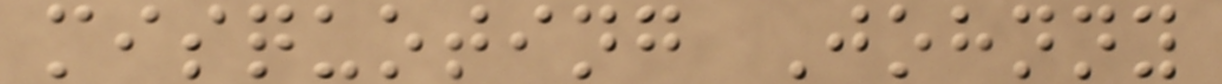misquoting Johnny
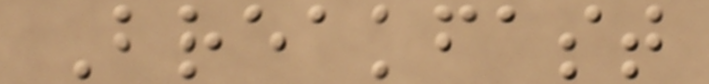Breakfast
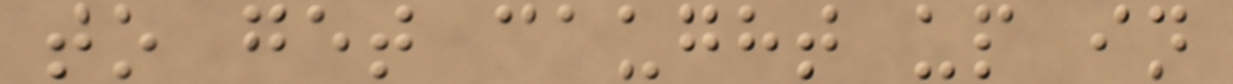to get caught up in
